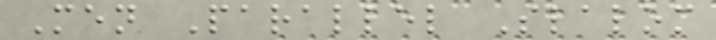Men Parallel Slalom
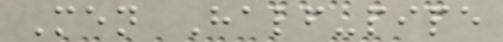Men Half-pipe
